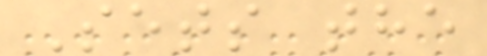Sets the
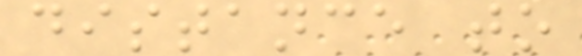distance to
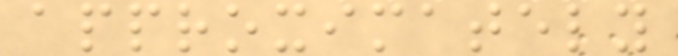approximately
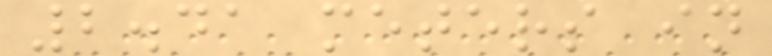2.41 meters in
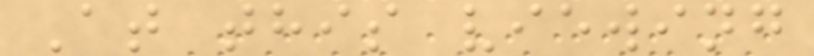At this viewing
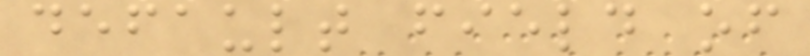default field of
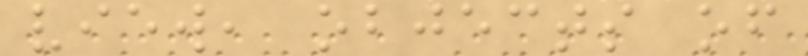view, objects of
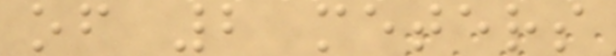of 2 meters
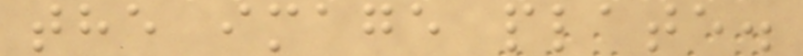the image plate.
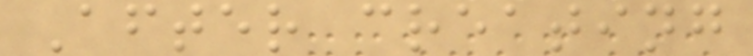After creating
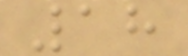18
